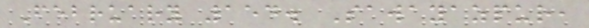February 154. Sawayazpur,
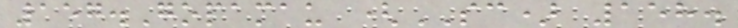157.Gopamau (SC) 158.
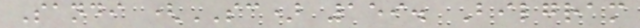Sandi (SC) 159. Bilgram
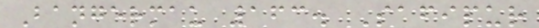Bangermau 163. Safipur
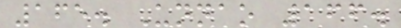165. Unnao 166.
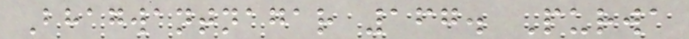Bhagwantnagar 167. Purwa
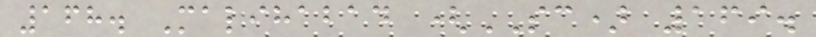168. Malihabad (SC) 169.
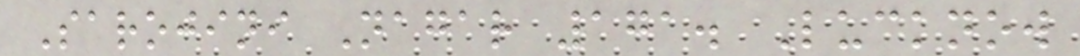Sarojini Nagar 171. Lucknow
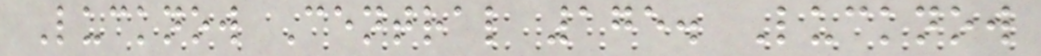Lucknow Central 175. Lucknow
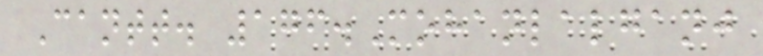Cantt. 176.Mohanlalganj
